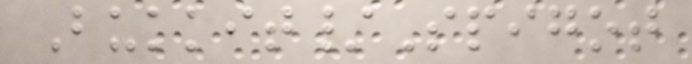Bukkit/Spigot
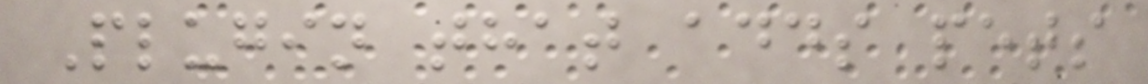Plugin that adds pets
